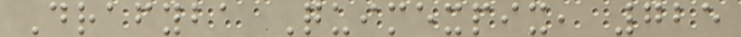Drafyba Quimexpix, 725
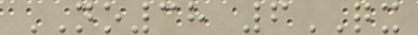NO38 6QX
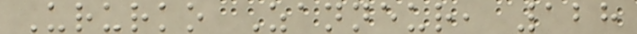Ururko Zanneur, 128
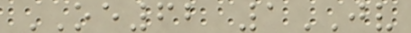OE62 1JV
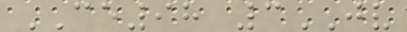CE98 3JV
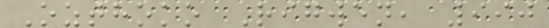Ozthoko Rigwen, 990
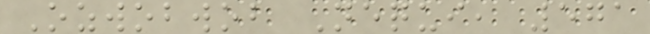Ozwobwob Nequi, 571
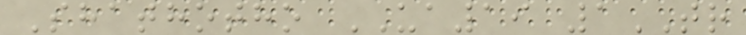Shathotho UA19 1TR
